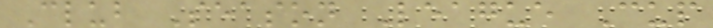Club Season League Cup
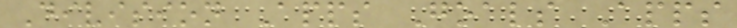Division Apps Goals Apps
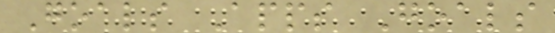Goals Apps Goals
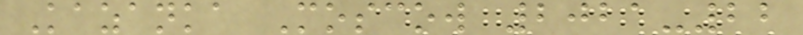Kazanka Moscow 2021-22
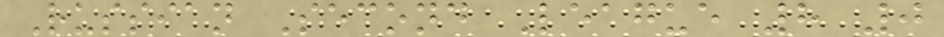Russian Second League 8 0
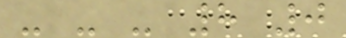- - - 8 0
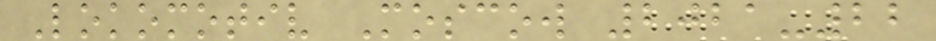Lokomotiv Moscow 2021-22
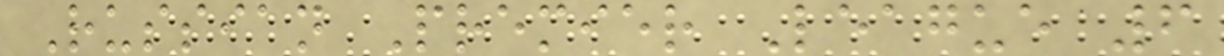Russian Premier League 6
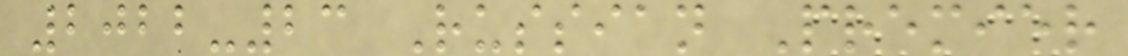2022-23 Russian Premier
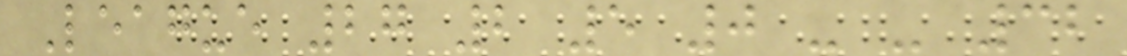League 27 2 5 0 - - 32
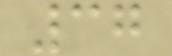37
